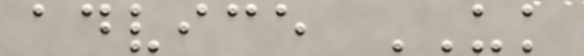advice UK
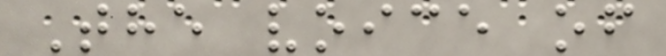The voice of
